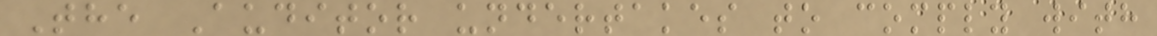The Auditor undertakes to comply with
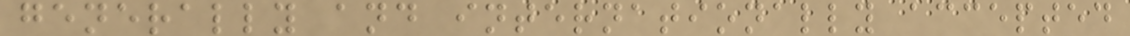generally and internationally accepted
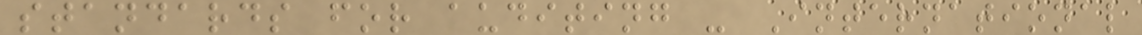standards for auditing - International
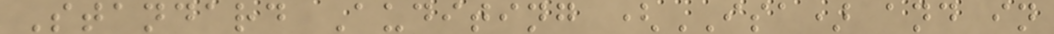Standard Auditing (ISA) and in
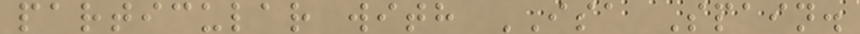particular with ISA Spain.
